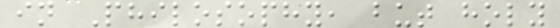in Philosophy, but holy
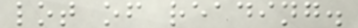lot of reading.
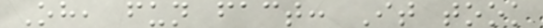Oh, fun fact: It took
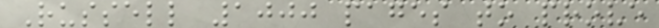Russell 1000 pages to prove
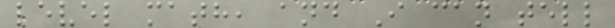level math, and I can tell
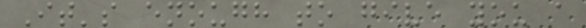It's enough to give you a
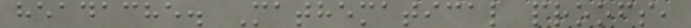headache. Mathematical proofs,
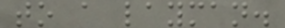to a layman.
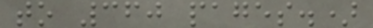to 360 pages.)
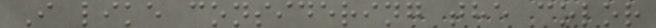I like considering the color
